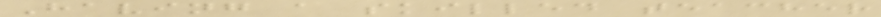Having a skilled teacher
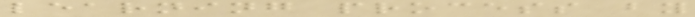learning process by
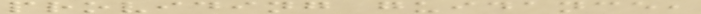providing guidance,
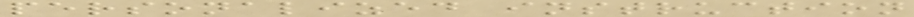personalized instruction
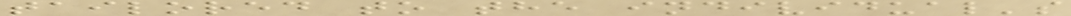tailored to the individual's
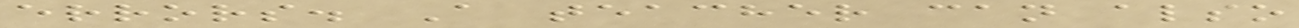errors. A teacher can also
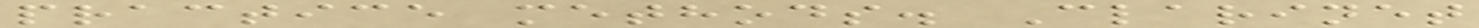practice methods. Clarinet
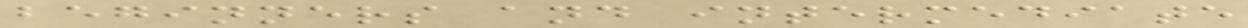beginners and intermediate
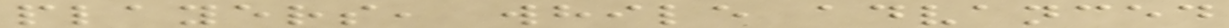players, while advanced
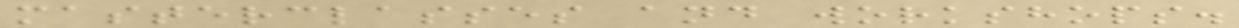masterclasses and workshops.
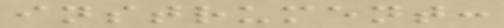instrument:
